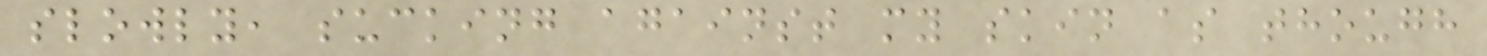slowly, sucking against my skin as though
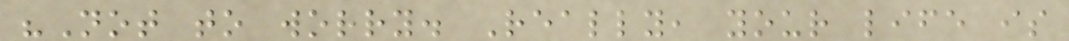"Not to worry. Really, your life is
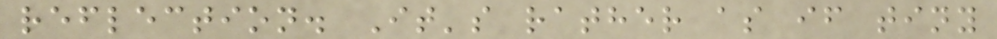reflection. It's rather as if tiny
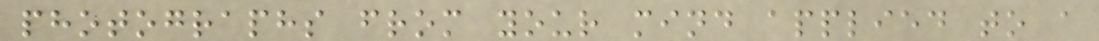photographs from your mind applied to a
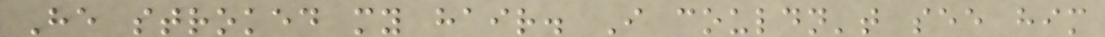He stroked my hair. I couldn't see him
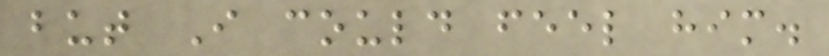but I could feel him.
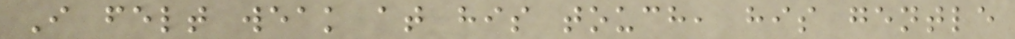I felt weak at his touch, his gentle
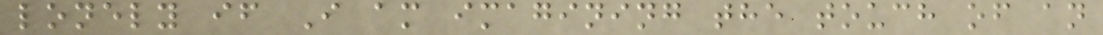lonely if I am imagining the touch of an
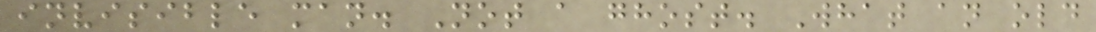invisible man. Not a ghost. What an old
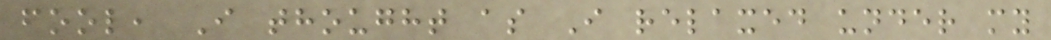fool, I thought as I relaxed under my
